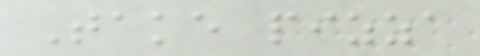Take pizza
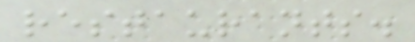restaurants.
